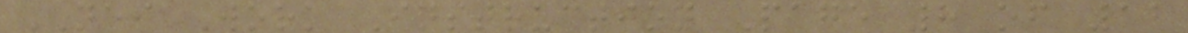NEI Work Instruction Page 8 of 12
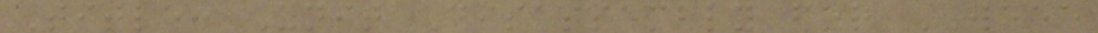Title: Unit Disassembly for WEEE
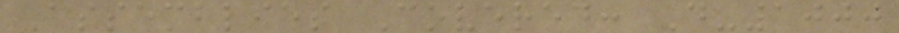Assemblies Covered: D-1000
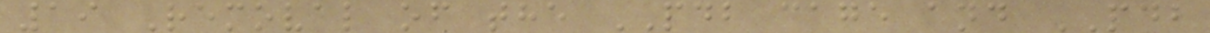19 Removal of the PDB cage and PDB
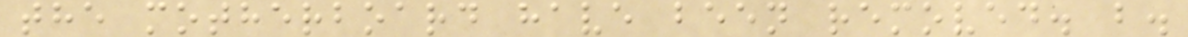the motherboard have been removed. b.
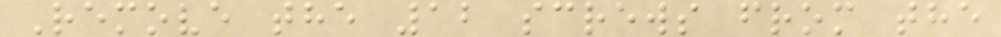Remove the 12 screws from the
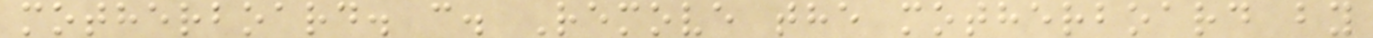motherboard. c. Remove the motherboard by
